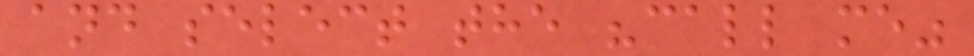and select the "call me"
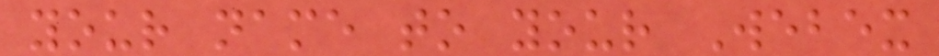your name to your Webex
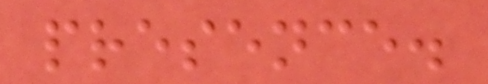presence.
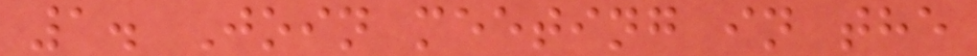1. Join meeting in the
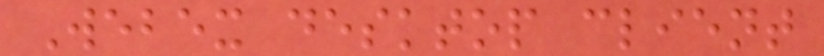Webex desktop client
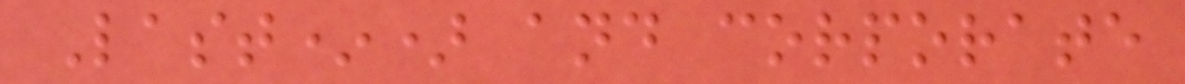Last*) and corporate
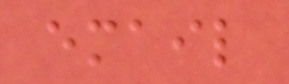email
